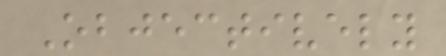Objectively
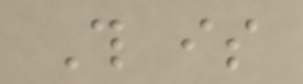This is
